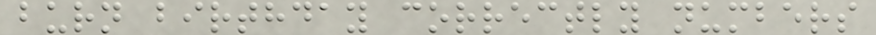burn birthday correctly numbers
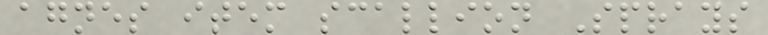agnes item scallion Sprays
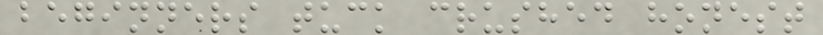beginners tuck crushed honest
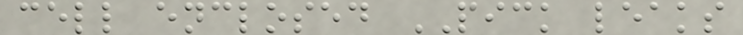cell enclosed PICK leaks
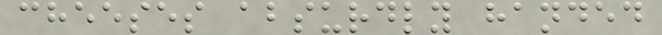cheeses absurdly handed
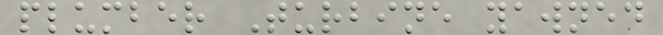plumber Turbine yawned
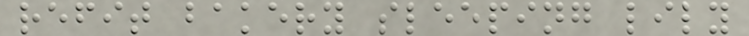refit bakery sleeping lily
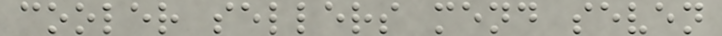cooler sellers mend seven
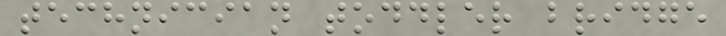technician toddler bridge
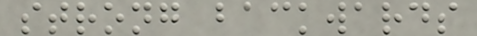strong backwards
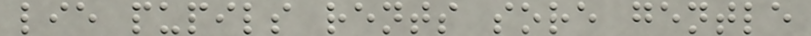lie pupils rents sore gentle
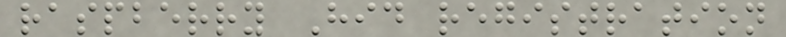raspberry Hid registration
